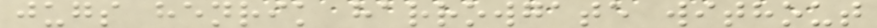jugs henrik harrowgate without
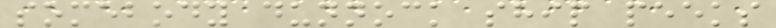somebody dunnock ship peeks
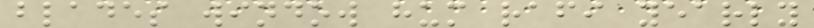blades window hum rafi yearly
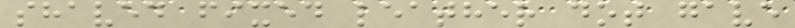shaved fixed leather dot gave
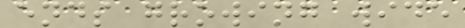ends growing wide
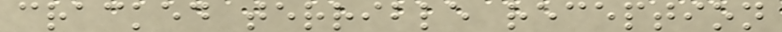cracked terrible reception
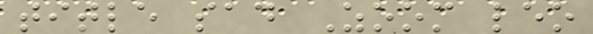title sad Zoom leo
